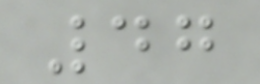47
